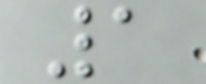1
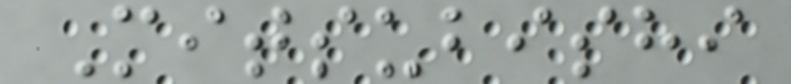Mitsubishi
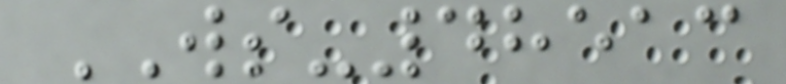WS-48513
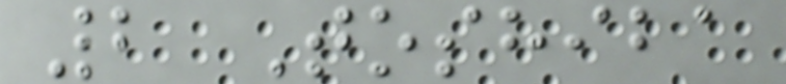2 Toshiba
